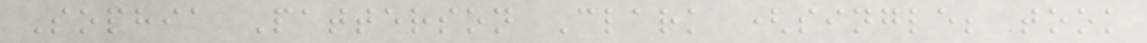Sophia Patterson Clark (single; took
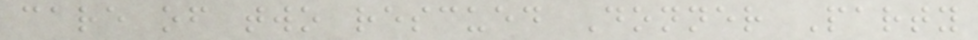care of two rescued Donner Party
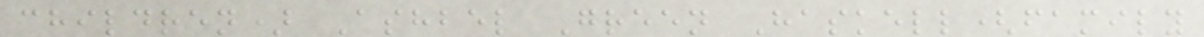children) Ashbel Green Haskell(family
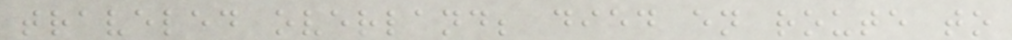traveled overland; died en route to
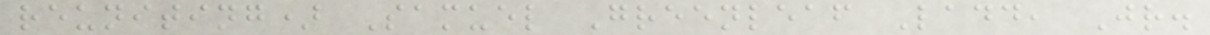reuniting) Samuel Greenleaf Ladd, Jr.
